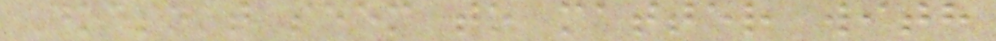Doesn't seem to matter with
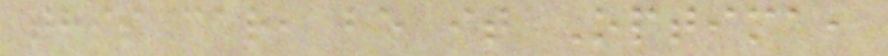this car, be it Optima,
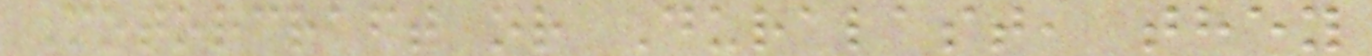Motorcraft or Duralast, they
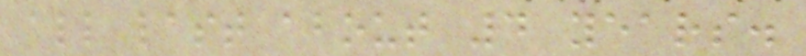all last about 4 years.
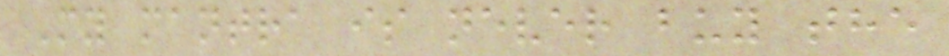My mantra is never buy the
